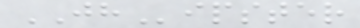JHipster
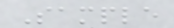Sample
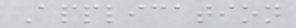Application
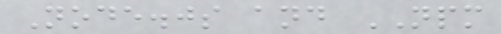Node.js and NPM
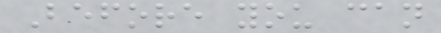Before you can
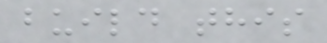build this
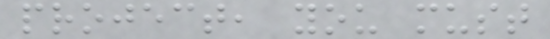project, you must
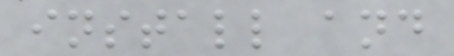install and
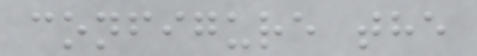configure the
